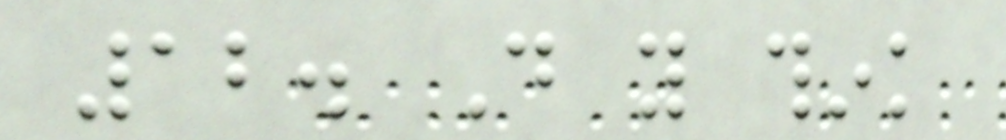12. Do you think
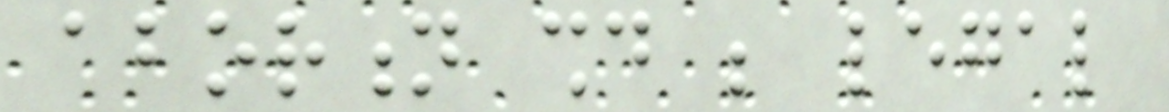abortion should be legal
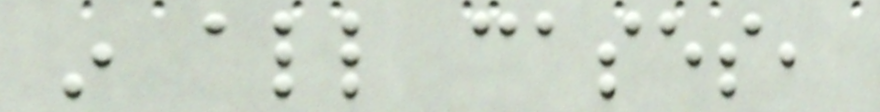in all cases,
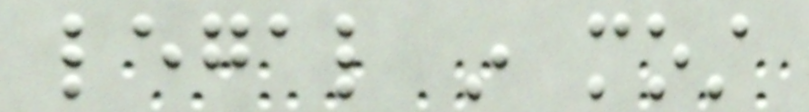legal in most
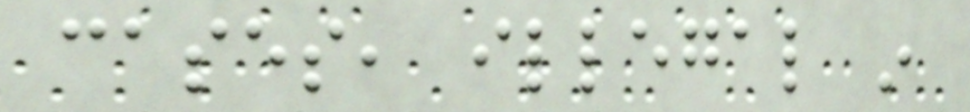cases, illegal in
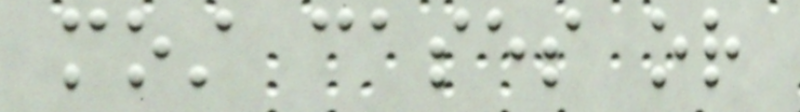most cases or
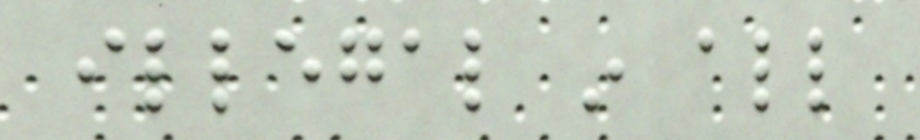illegal in all
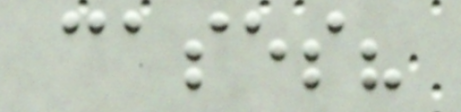cases?
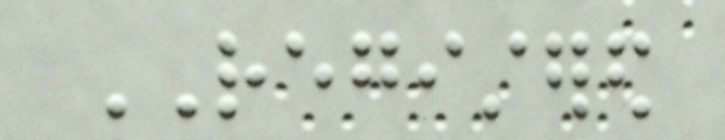REGISTERED
